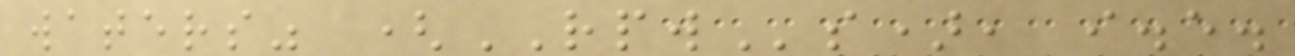waters" (RPWs), i.e.
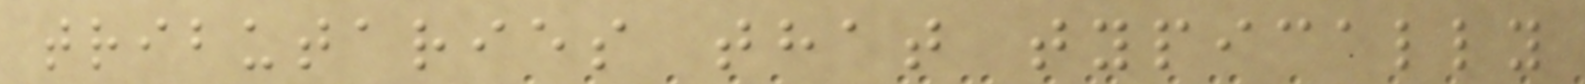tributaries that typically
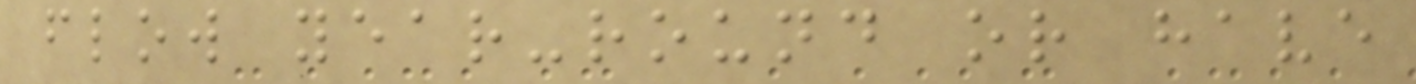flow year-round or have
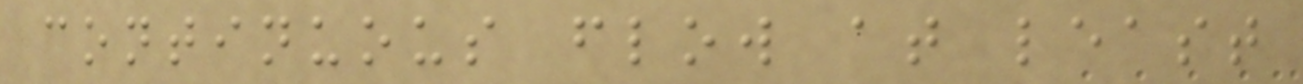continuous flow at least
